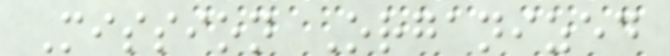Mission Organized
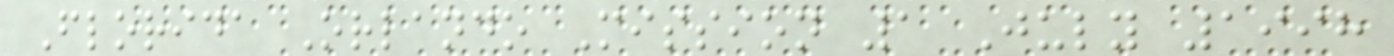Florida Orlando Mission 1 July 1998
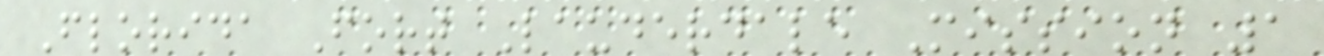Florida Fort Lauderdale Mission 1
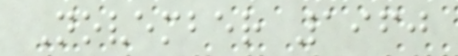November 1960
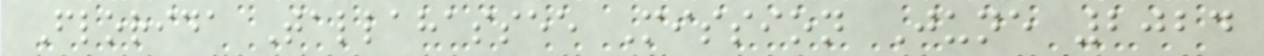Florida Tallahassee Mission June 2024
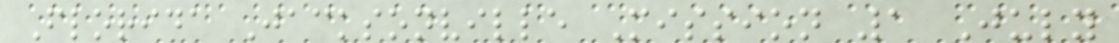Florida Jacksonville Mission 1 July
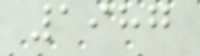1987
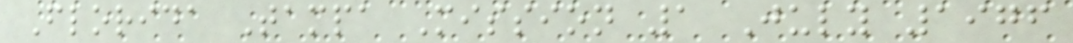Florida Tampa Mission 1 July 1976
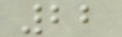22
